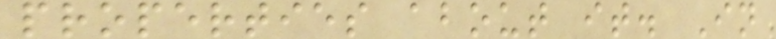properties about it. In
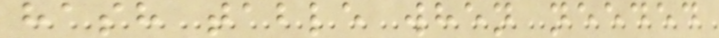hash table when needed
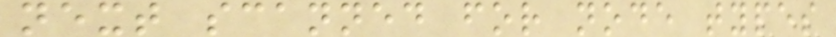next scanned for node types
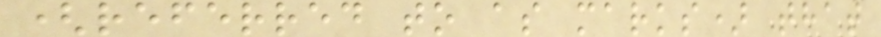(referred to as marks) that
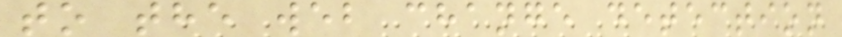to the web change detection
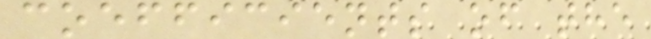coefficients of the
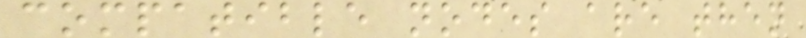compatible nodes are then
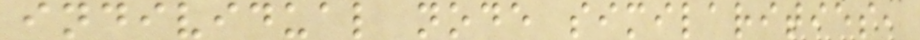individual node similarities,
